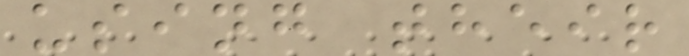using their
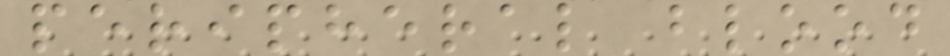peripheral blood
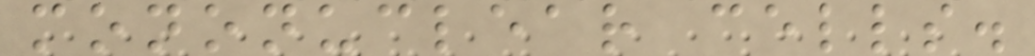mononuclear cells.
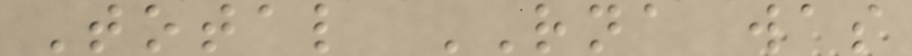Total RNA was
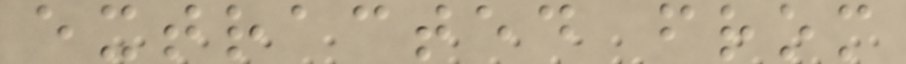extracted from
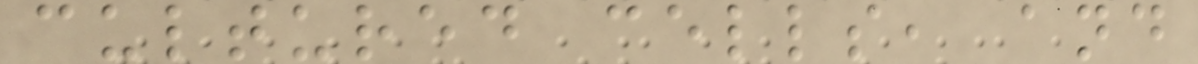cultured cells, and
